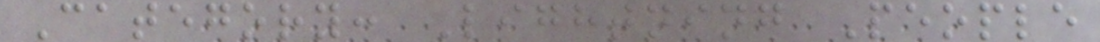Category: Lightning People
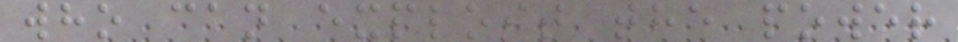who can exploit the power
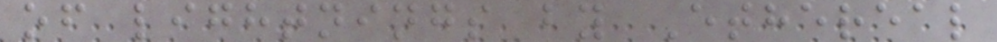of lightnings by Ethereal
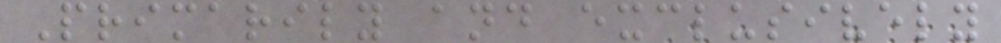Primarily and exclusively
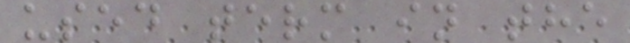used term in the
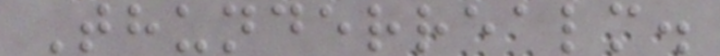Thunderrealm.
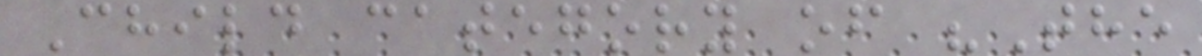Child category of "The
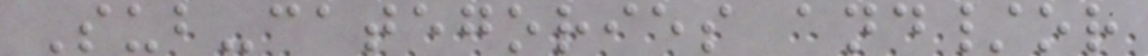Sub-categories and/or
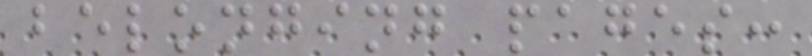belonging pages:
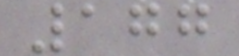177
